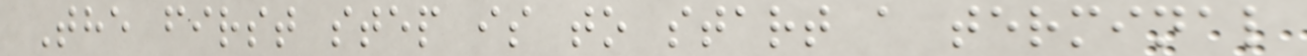The first step is to start a terminal
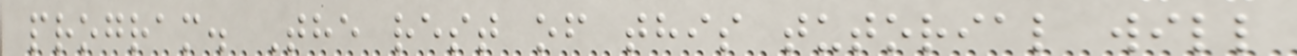program. The rest of this tutorial will
